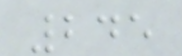245
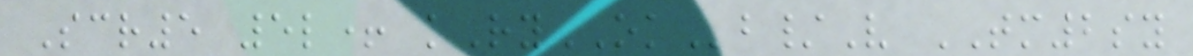Scr5 5l+ kRyOKb/V TM2sy
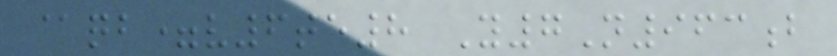@qb=v6te8 Y7N963b
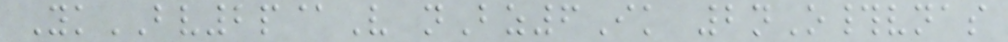YkBV2p@V nBz6Ik 2nO#vnas
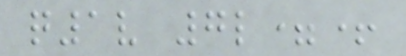q1v 7l=+
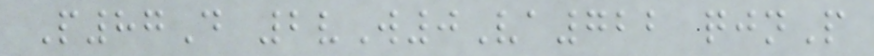P87D 2vW0Va722 qjnP
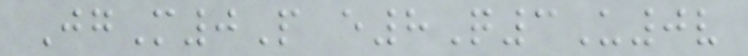JgM0P e8Q3U0v
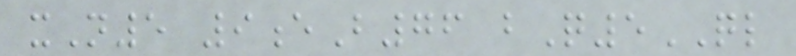xN5 9eB76 bQ5QL
